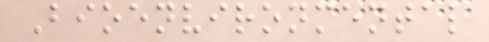Bioenvironmental
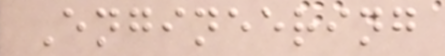Engineering
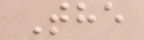The
